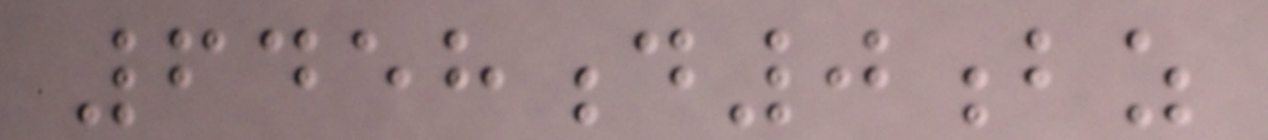6458d0bz
